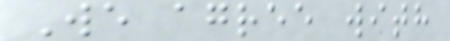We agree with
